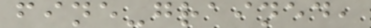fine-grained,
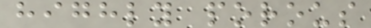highly porous
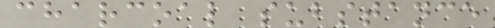charcoal substance
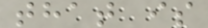that is
